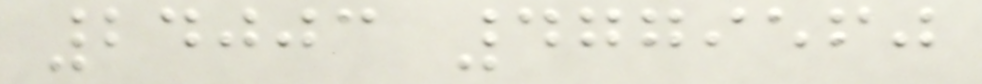24003 4779560
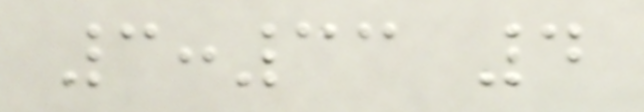3:33 4
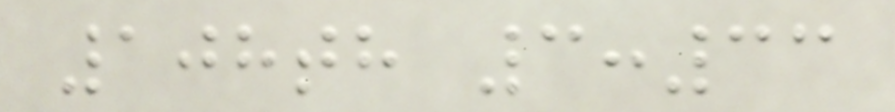108th 3:33
